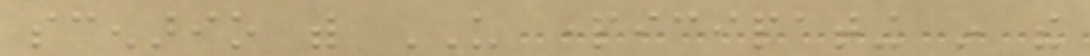scenario with US participating in the
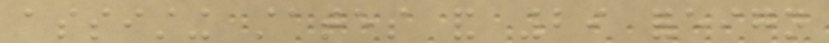assisting states and 29 foreign
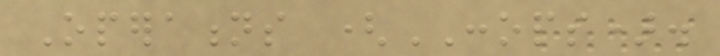Operations (CONOPS).
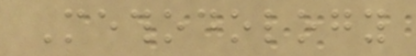Methodology
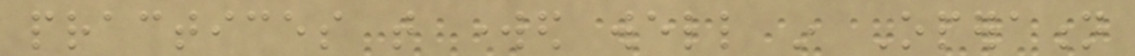practices that worked well in Operation
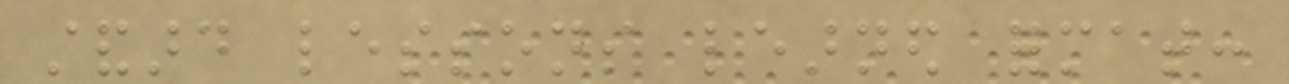standard lessons learned format:
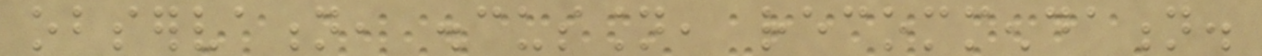observation, discussion, recommendation.
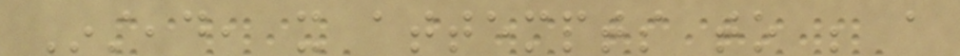Instead, it attempts to be a
